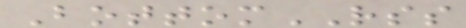BottomRSS
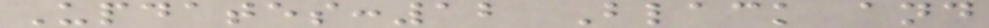Updates:12 Black and
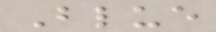Blue
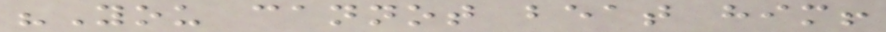"You cannot beat him!
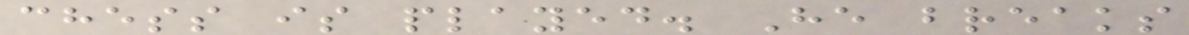chess is played. He breaks
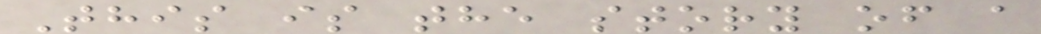This is the story of a
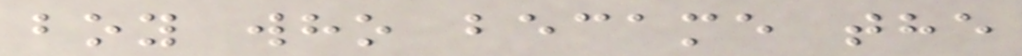boy who became the
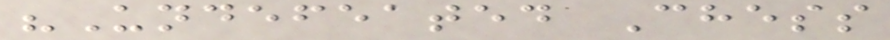"Undefeated Chess
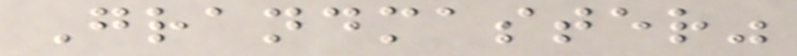Grandmaster"
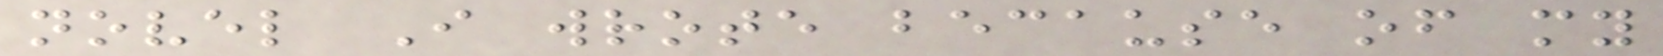novel I wrote because of my
